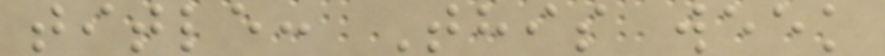title: This week
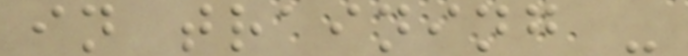in training -
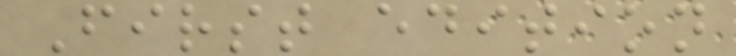First edition
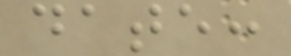date:
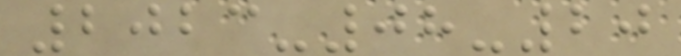2023-08-20
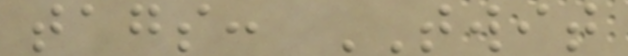tags: TWIT
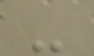-
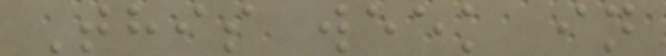This week in
